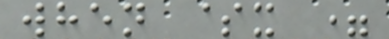when $x =
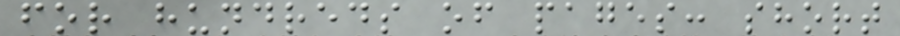for hundreds of pages: short
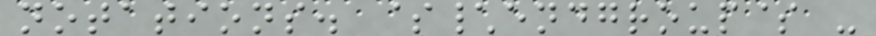notations. $\endgroup$ -
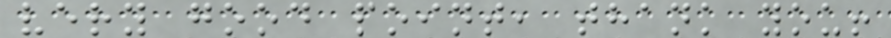very good point, thank you!
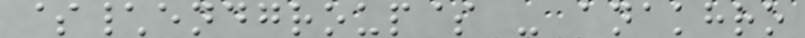$\endgroup$ - anakhro
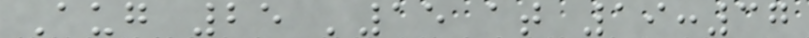Aug 25 '15 at 19:37
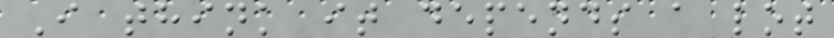I think it depends a lot
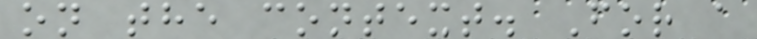on the context. For a
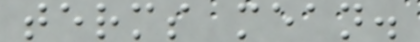terms mean.
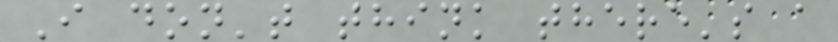I don't think there's a
